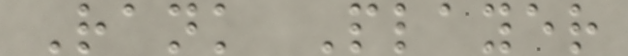Rank Player
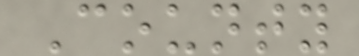County
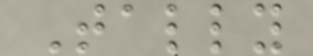Tally
